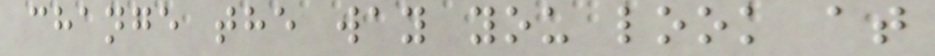change the way you look at
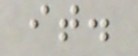it.
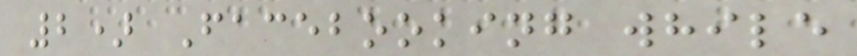2) Facebooking while
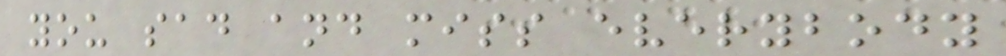you sad and miss everybody
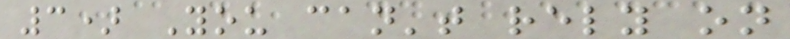3) You can't rely on
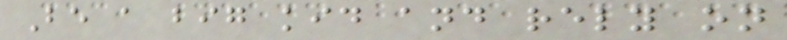Be a big kid and rely on
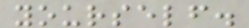yourself.
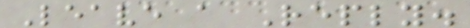Leave a Reply.
